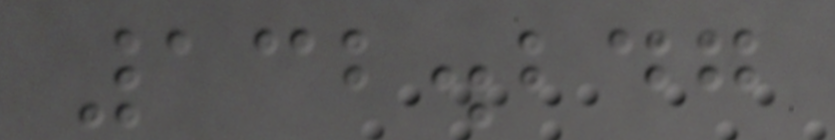132.247
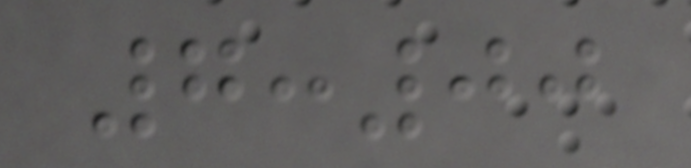7:00
